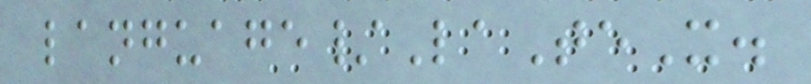language/LaTeX.
